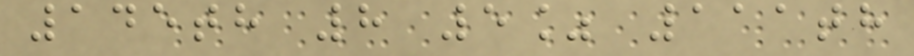145th 8 5% 111th
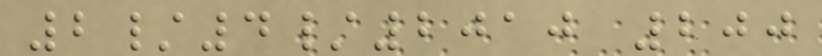2/4/2010 200
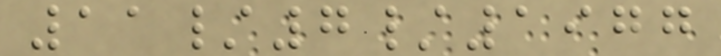11/7/1977
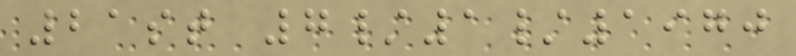21st 7/1/1970
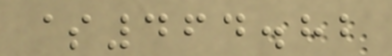$464.82
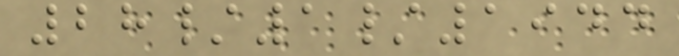28/1/1944
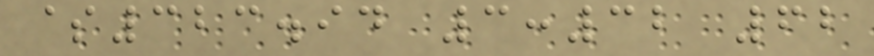$323.94 3:32 62
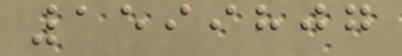1599807
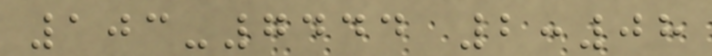103-7444 2:08
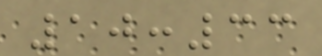10:33
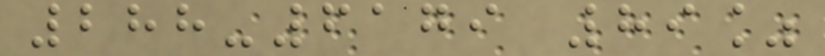288-6179 89%
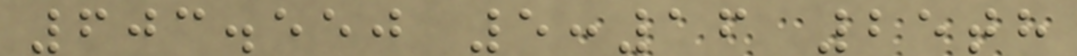603.550 5:16 25th
